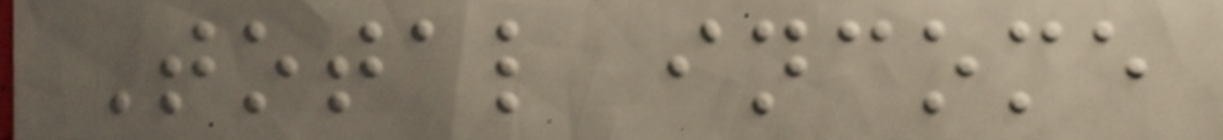Total income
